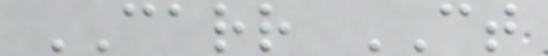CARR CT
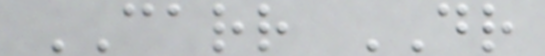CARR DR
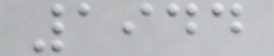1944
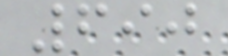690
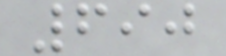690
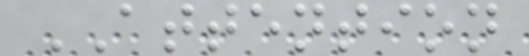ATTENTION
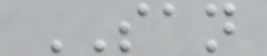SAN
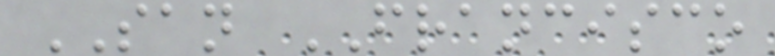SAN FRANCISCO
